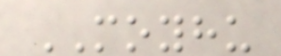MOYHU
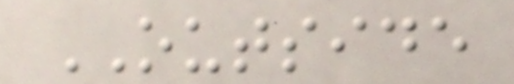OUTSIDE
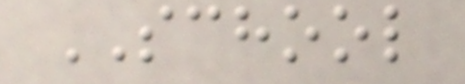SCHOOL
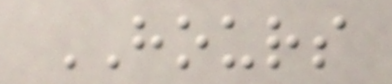HOURS
